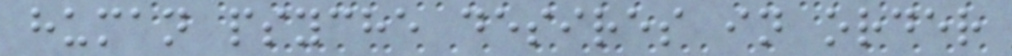human psyche desires in order
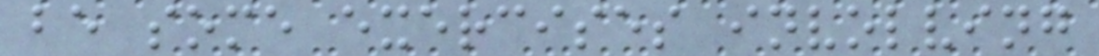be some exercises involving
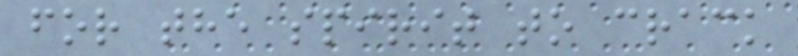for the spirit to crack
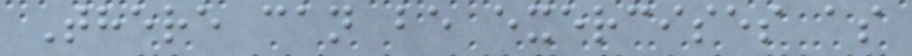There can be exercises as
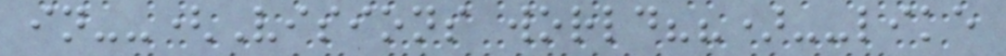in--(Visions world??)--like
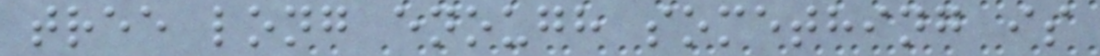tree long enough something is
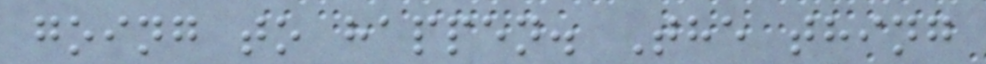going to happen. The thing
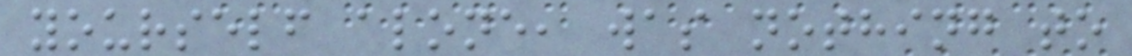yourself alone, was nothing to
